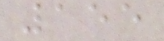155
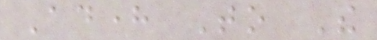Adhere To The
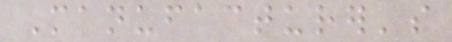Manufacturer's
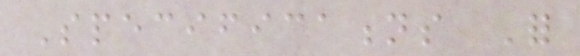Specifications For
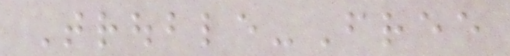Trouble-Free
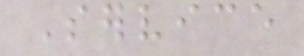Service
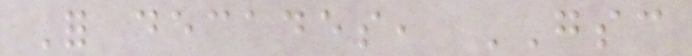For decades, GSC
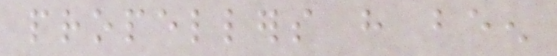propellers have been
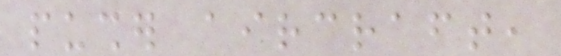pusher aircraft,
